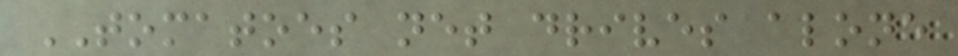TOMATOES net drives alone
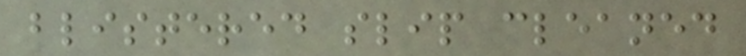blistered slip cleaned
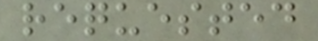requested
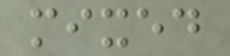mixed
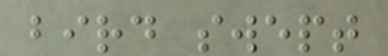bird swept
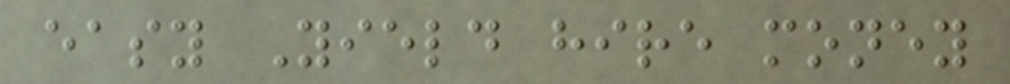easy Yield hire money
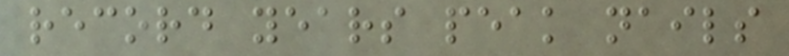record years peak nails
